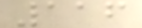116
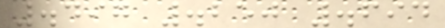.497 .250 .694
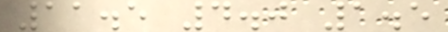11.5 4.0 1.5
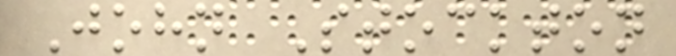John Stockton
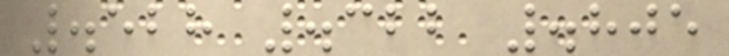.528 .322 .805
